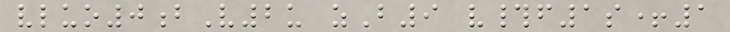vluo0bV2u zB9 v#f1s+1
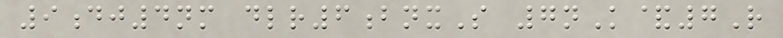9dj4nm dlr6bnxS 7nK&7R
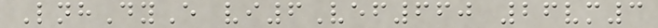LnhDyE vi6Vef660 26vm3
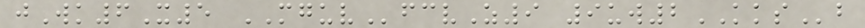jWk6X5 MGUVfcvZ9 9uw2KKSb
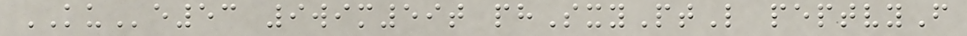KUe53 9wim59t phSxyPtL peptvyF
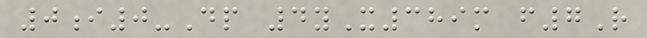0i0-Dp 4yX389m f7R
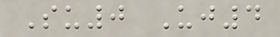Su0 Uj4
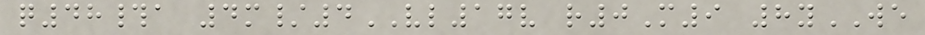q48#a 4m/4VL17v r0M9 8yWE
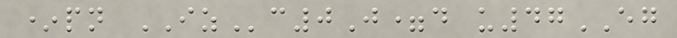*pn IZc0J=d u47EG
